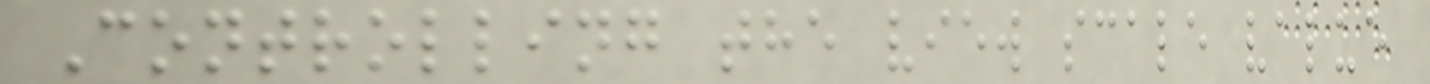Controlling the view scale value
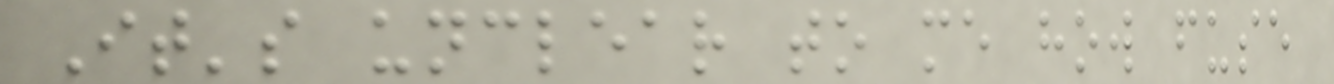It's unclear to me how fuse
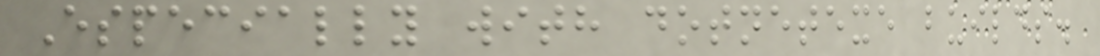Especially with dotnetexe builds.
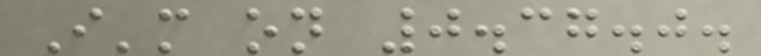I'm on 0.37.0.
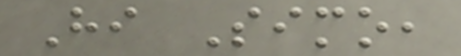Hi Simo,
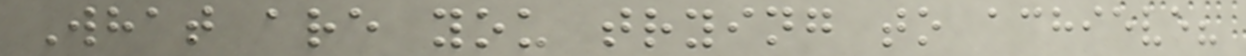What are you trying to achieve?
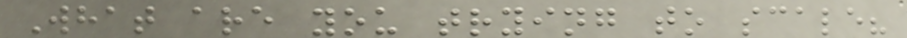What are you trying to scale?
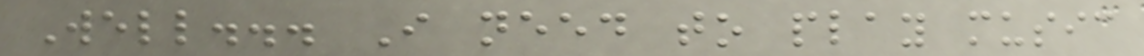Well... I need to play music
